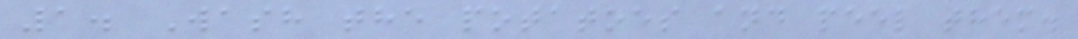1. Wash the potatoes and peel them.
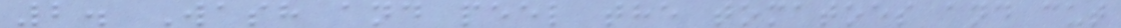2. Wash and peel the tomatoes and cut
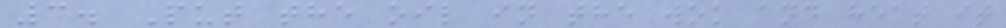3. Put the oil in the wok and heat it
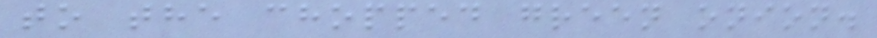to the chopped green onion.
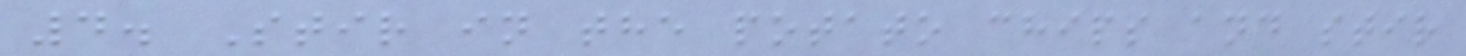4. Stir in the potato chips and stir
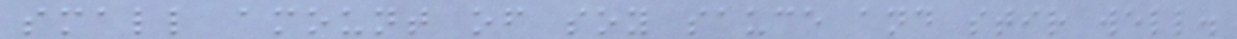small amount of soy sauce and stir well.
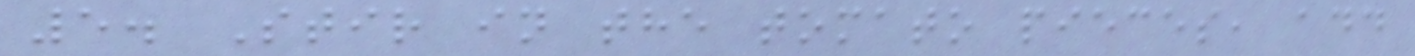5. Stir in the tomato pieces, add
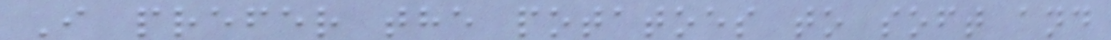I prefer the potatoes to soft and
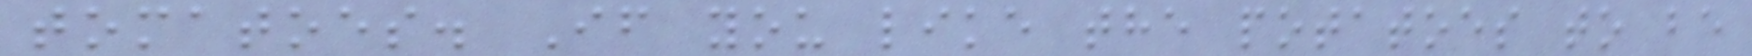tomatoes. If you like the potatoes to be
